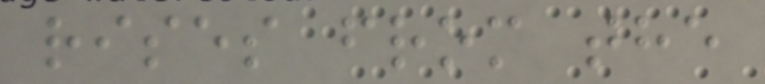rises from the
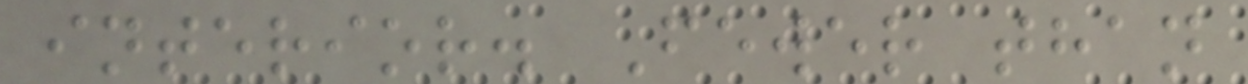interior. Fewer than
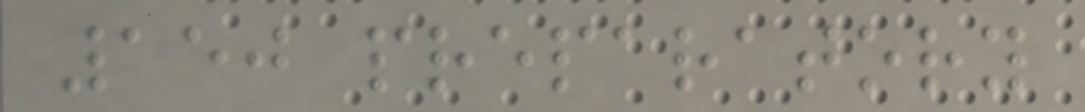150 preparatory
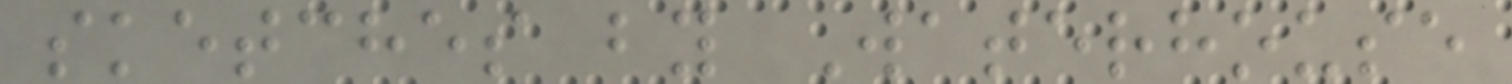sketches by Waterhouse
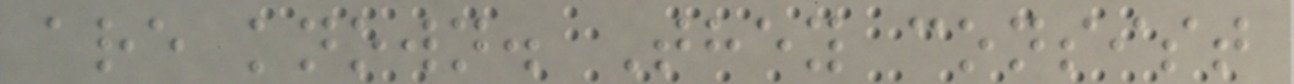are known. They consist
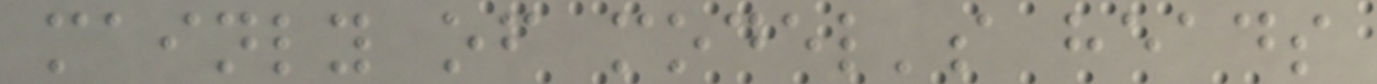mainly of model's heads
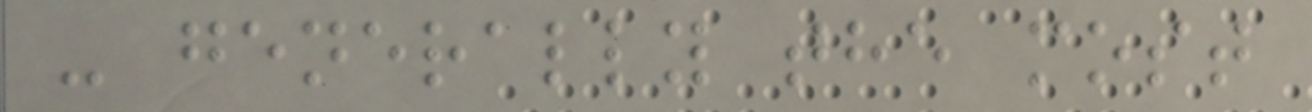- generally the most
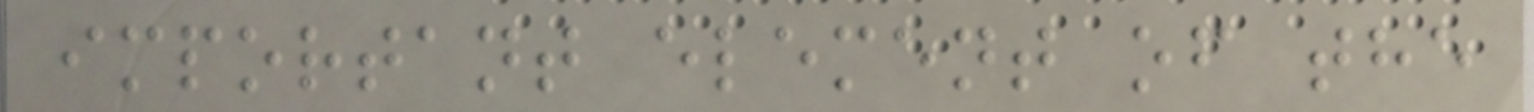important element of the
